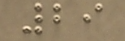29
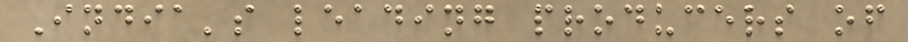India's leading producers of
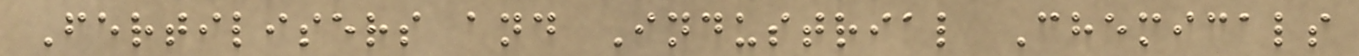Fertilisers and Industrial Chemicals
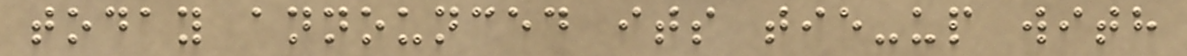today announced its tie-up with
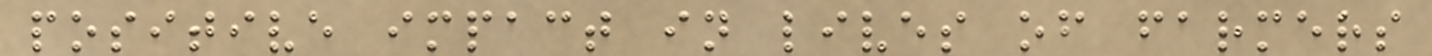positive impact in lives of farmers
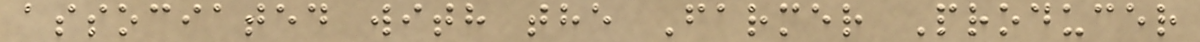associated with the Farmer Producer
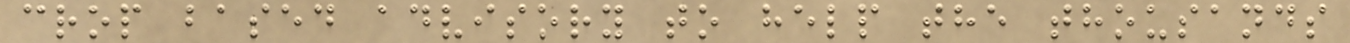crop based advisory to help the thousands
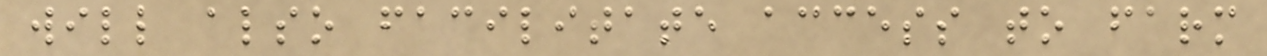will also facilitate access to farm
